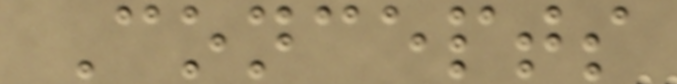Concepts
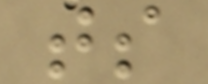ts
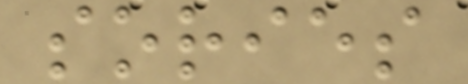sories
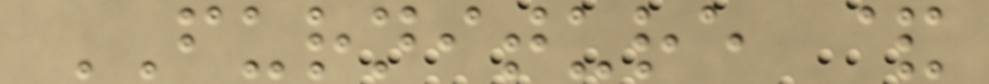FURNITURE &
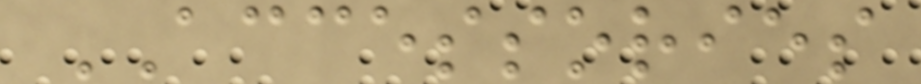ACCESSORIES
